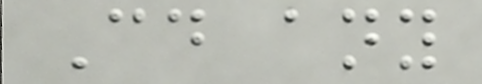Could any
